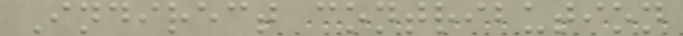Indirect contribution
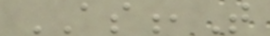AS,T
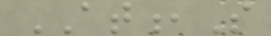AT,S
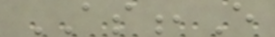AS,E
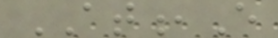AT,E
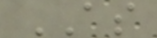AS
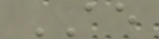AE
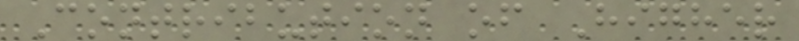Contribution of Higher
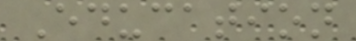Education
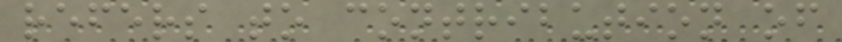refers to contribution of
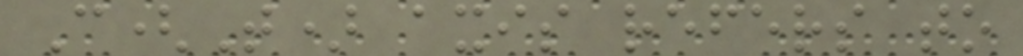C(T) axis refers to
